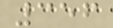356
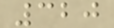320
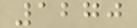1270
